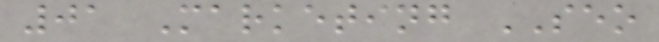01 Marketing SEO
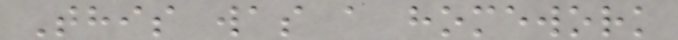This was a homework
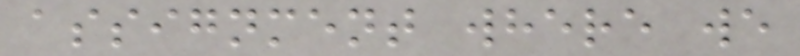assignment where we
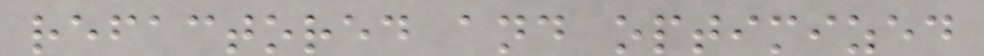refactored and optimized
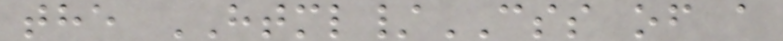the HTML/CSS of a
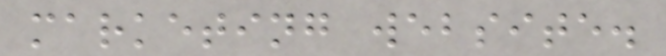marketing website.
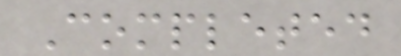Completed
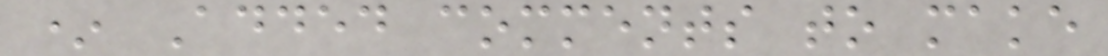* Added comments to make
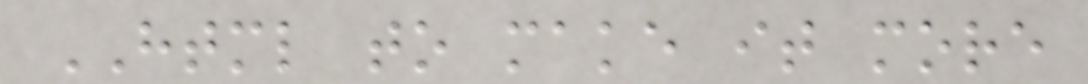HTML to make it more
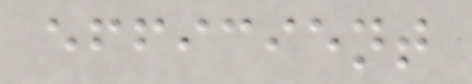efficient
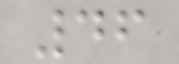46
